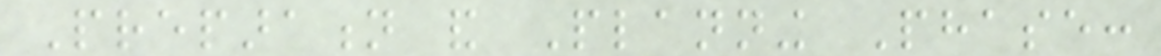Preparation and Planning Phase:
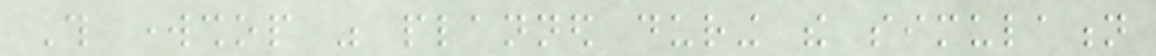This workshop was planned during the simulation
